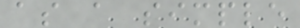as a simple
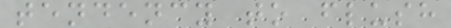tendency to flush
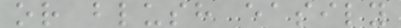or blush easily
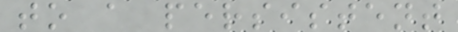to a persistent
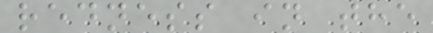redness in the
